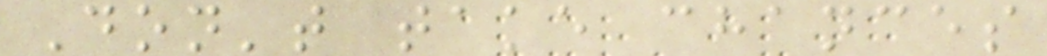Don't take chances
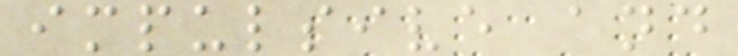impulsive and
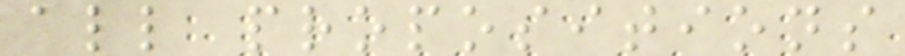all propositions
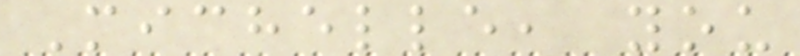Michelle, you
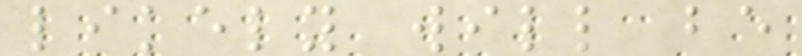likely will be
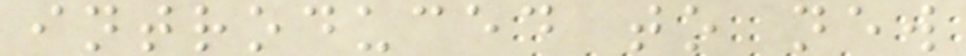introduced to new
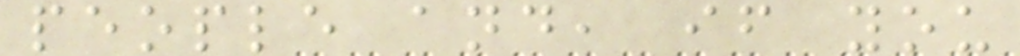people and, if you
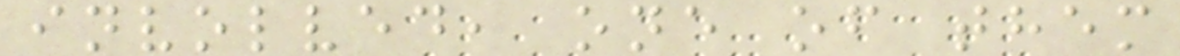involved, one of them
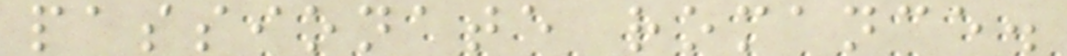passionate romance.
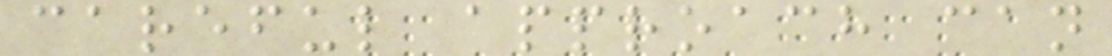careful approach can
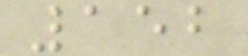152
